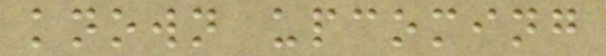known upcoming
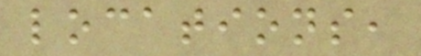locations,
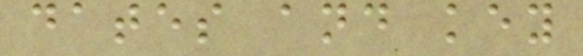dates and key
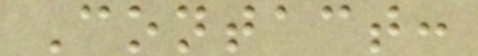Contact:
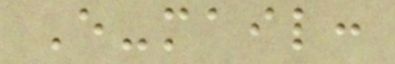E-mail:
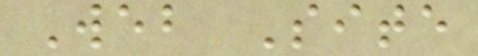Web Site
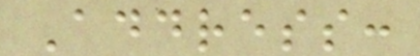Address:
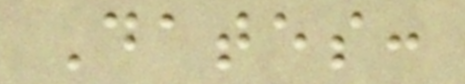Dates:
